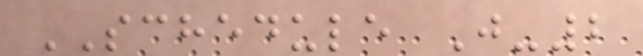SCHEDULE J-2
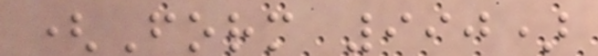(Form 990)
